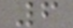6
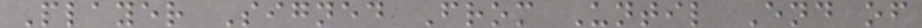Player Signed From Until End of
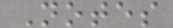Notes
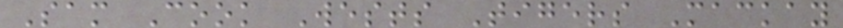Sam Cook Wests Tigers Mackay
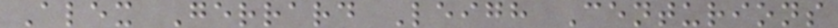Alex Gerrard Leigh Centurions
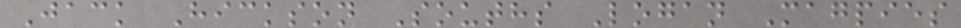Jack Hickson Souths Logan Magpies
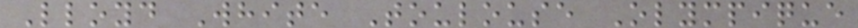Lloyd White Toulouse Olympique
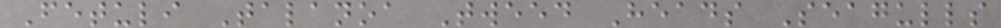Fetuli Talanoa Tweed Heads Seagulls
